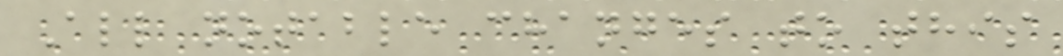All notable changes to this
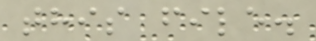this file.
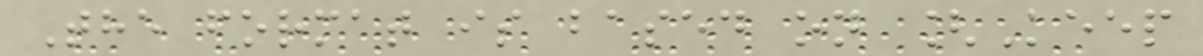The format is based on [Keep
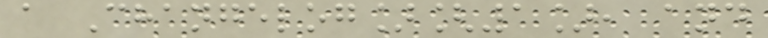a Changelog][1], and
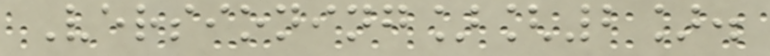Versioning][2].
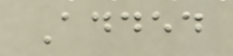Added
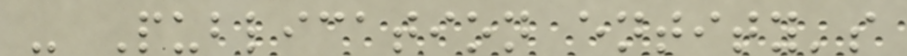- Publication entity's
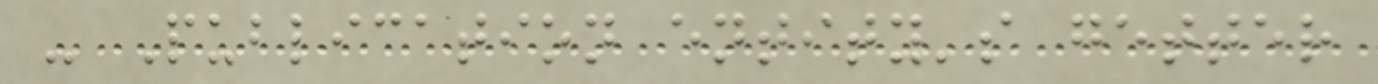- Publication entity's getter
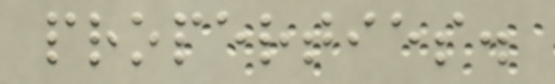properties.
